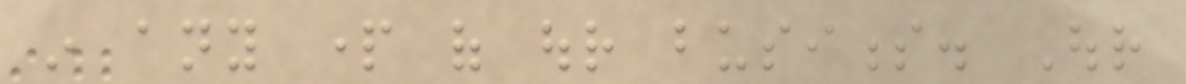in any part of our business. Our
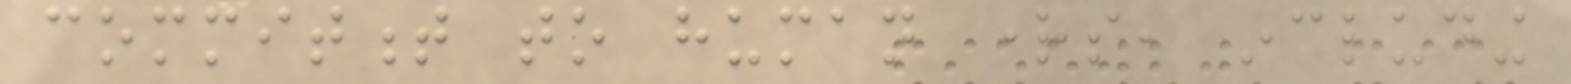commitment to human rights, including
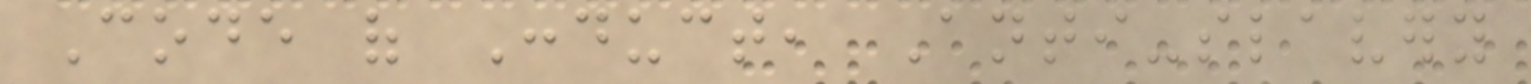Code of Conduct, Anti-slavery
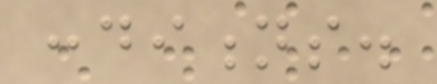conditions.
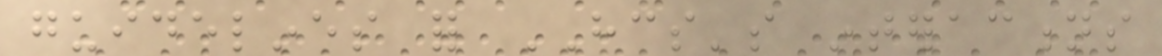guidelines for HCS's interactions
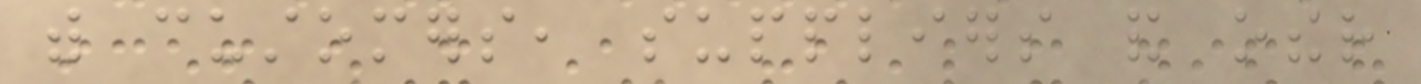with customers, suppliers and other
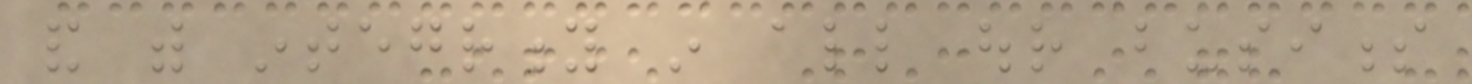and with integrity in all our business
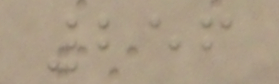256
